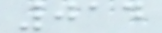014
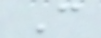C
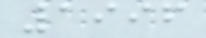1996
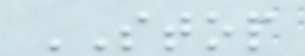STOP
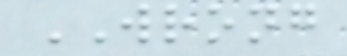WRONG
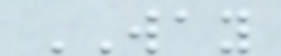WAY
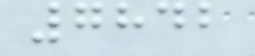7842
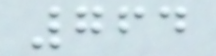764
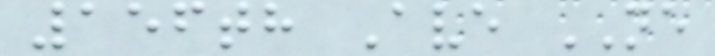156th Ave NE
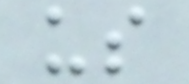us
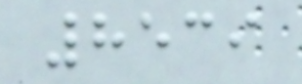8539
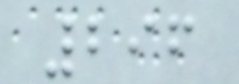296
